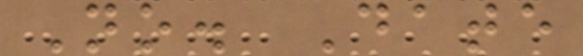No. Date
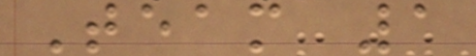Team 1
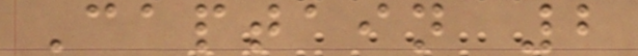Captain 2
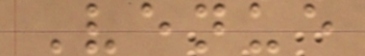Venue
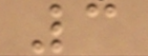3
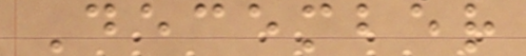December
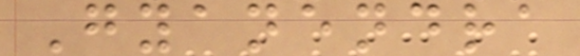Gyanendra
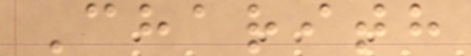Charith
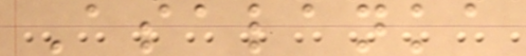Asalanka
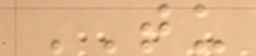TU
